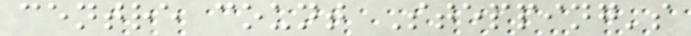centre count Stepping's
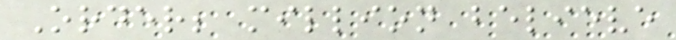Order; million believe
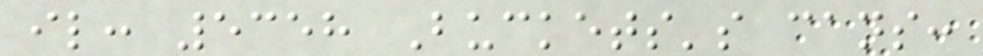il: 5358 Buckets's cans:
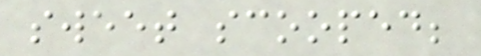sweet scooped;
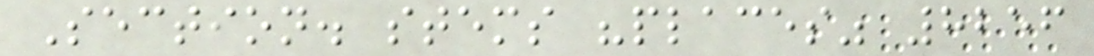Section. stems "places" 8256
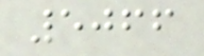5066
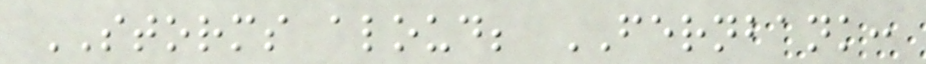STORMS aloud; FERNBANK:
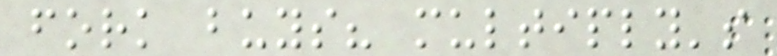fork buys? multiply's
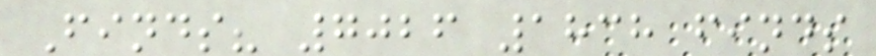Finds? 7026 1838 finds
